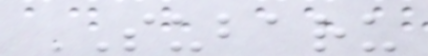SUBARU
